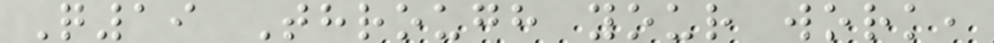Q19 Through your work,
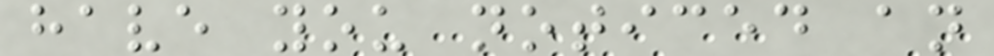have you noticed an
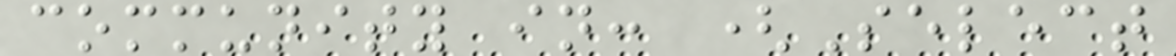community in: (Select
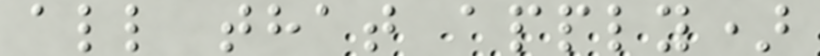all that apply)
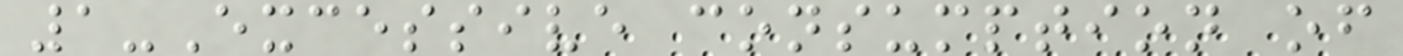1-Excessive consumption of
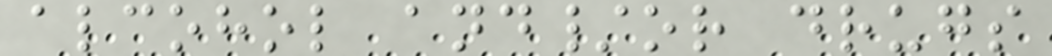alcohol and/or drugs
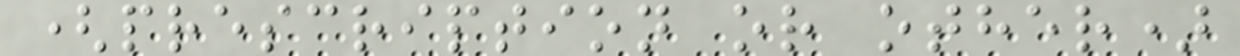(prescription or other)
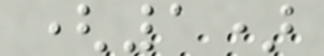(1)
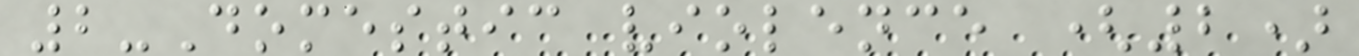2-Domestic violence (2)
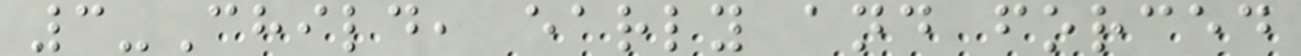3-Child, early and forced
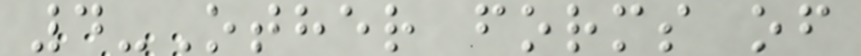4-Other forms of
